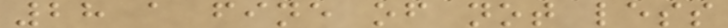28 a fine of not less
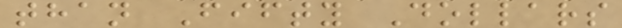than Fifty Dollars
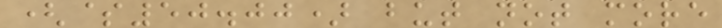($50.00) but not more
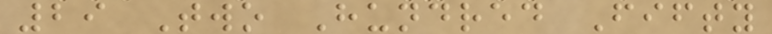29 Two Hundred Fifty
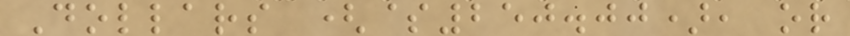Dollars ($250.00), or
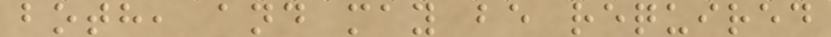both, and may be required
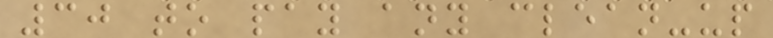30 to pay any clean-up
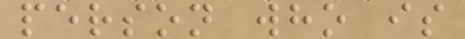person who is
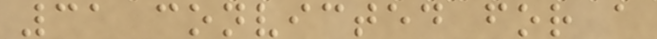31 convicted for a
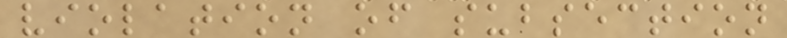violation of subsection
